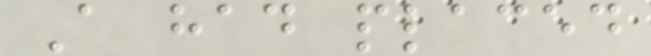A had placed
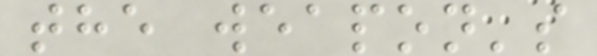the weapon's
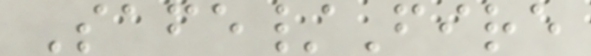Safe/Fire
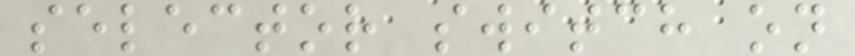selector switch on
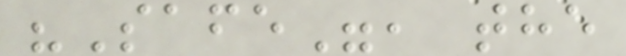"Safe", the
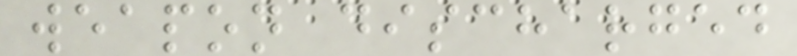weapon discharged
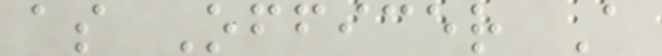as Officer A
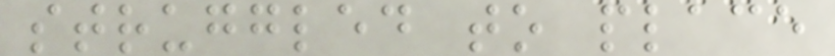struggled to place
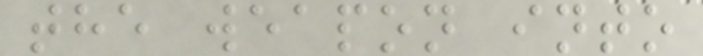the weapon into
